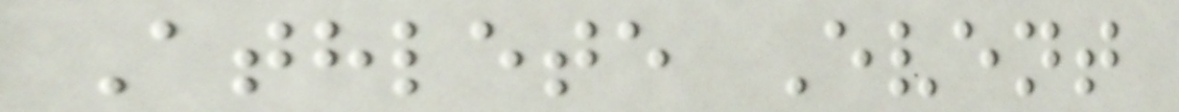Athlete Event
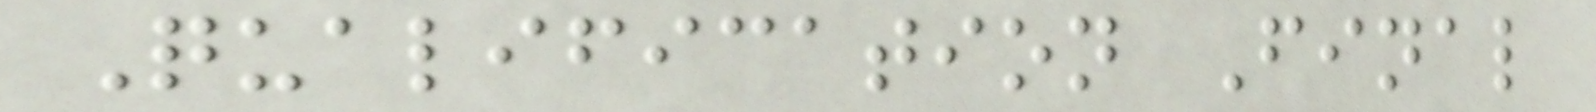Qualification Final
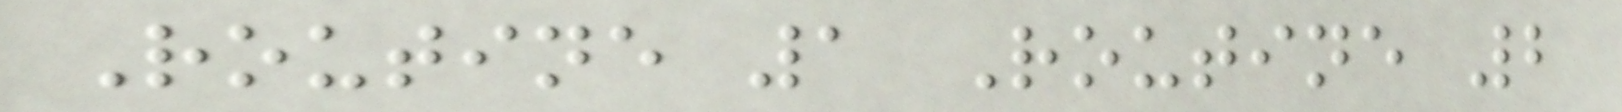Routine 1 Routine 2
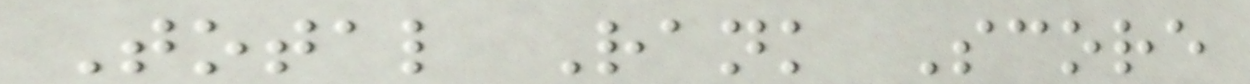Total Rank Score
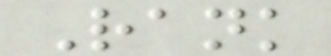Rank
